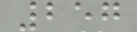257
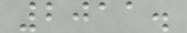2011.
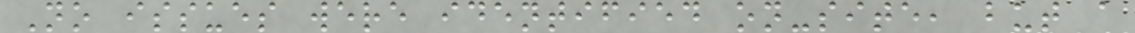No issues were identified on-site, but a
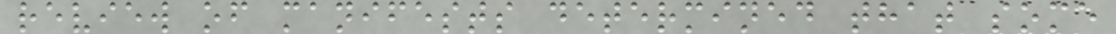review of manifests determined that some
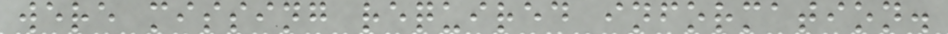were missing required information.
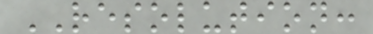RESOLUTION:
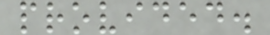provided.
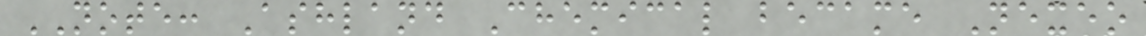NOTE: Ashland Chemical became Nexeo
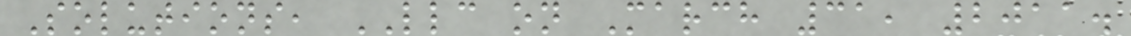Solutions, LLC on March 31, 2011.
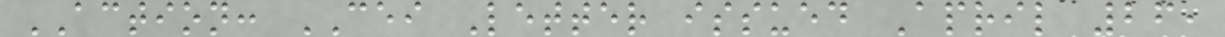ACTION: CEI Letter issued April 26,
